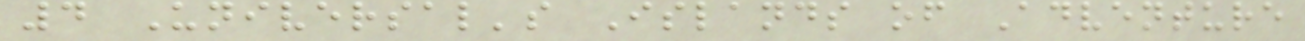4 Universal's Islands of Adventure
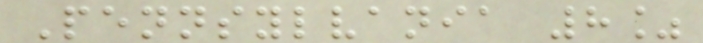Pennsylvania 8%
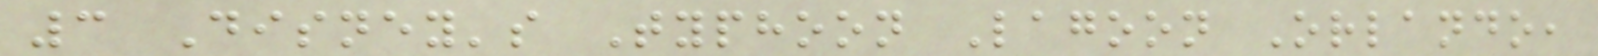3 Disney's Typhoon Lagoon Orlando,
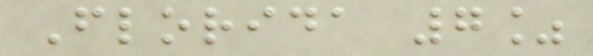Florida 7%
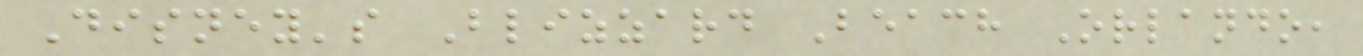Disney's Blizzard Beach Orlando,
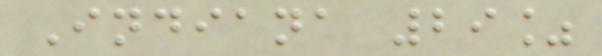Indiana 29%
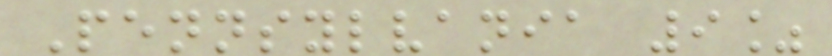Pennsylvania 9%
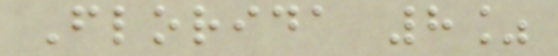Florida 8%
